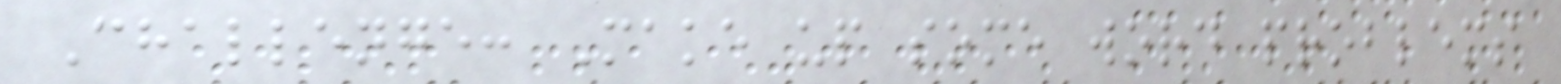Challenge: Make up some word problems
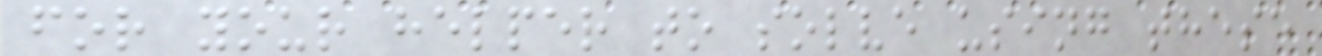for your helper to solve using these
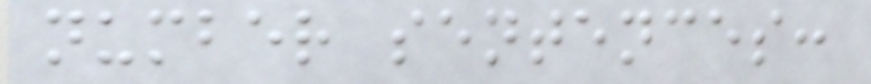number sentences:
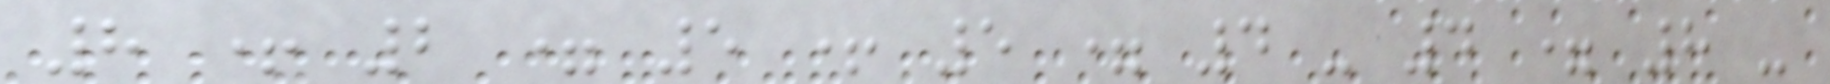8 + 2 = 5 + 5 = 4 - 4 = 8 -
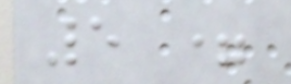5 =
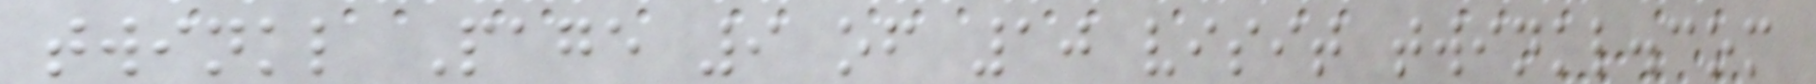twinkl Page 9 of 10 visit twinkl.com
